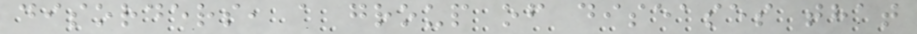disorders, a group of diseases that
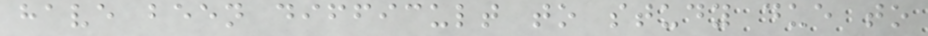have been difficult to study due to
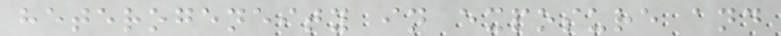heterogeneity in exposure and
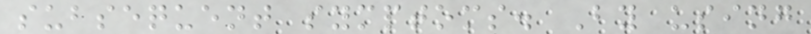subsequent symptoms. By using
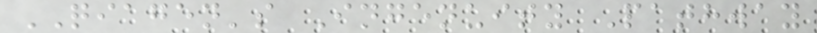QIAGEN's Ingenuity Pathway
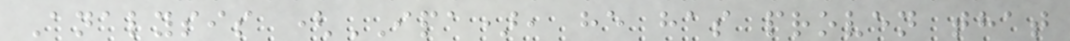Analysis (IPA), he has proven that
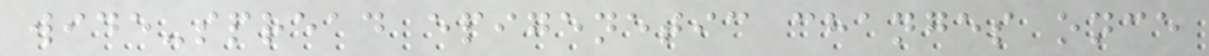wide-spread epigenetic changes once
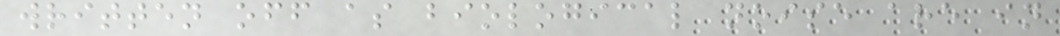written off as biological noise are in
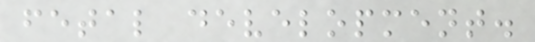fetal development.
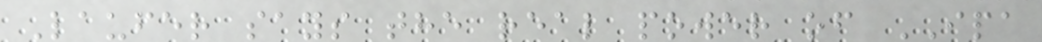Laufer says the real power of IPA
